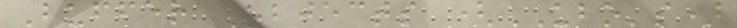Buffer Objects (UBO's)
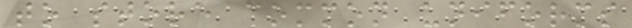to store common uniforms
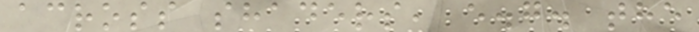across shaders, e.g. the
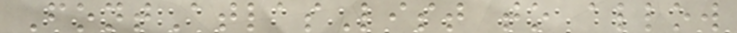FontAtlasList to allow
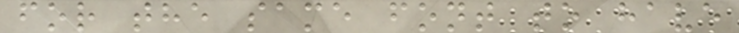for the same font to have
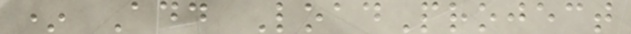* Add LoadProject
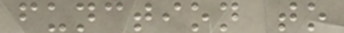function to
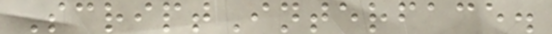ScriptInterface.
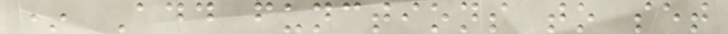* Add functions to set
